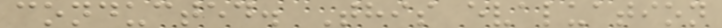conducted. This evaluation
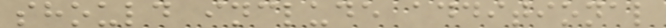should include additional
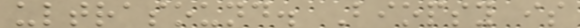ultrasound. Biopsy is
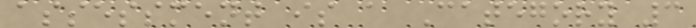assessment is a Category 3
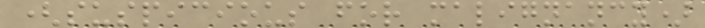(suspicious for malignancy)
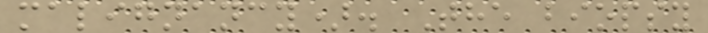malignancy). The biopsy
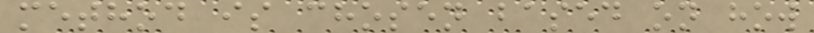method is chosen based on how
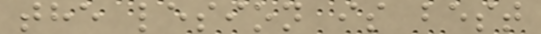the lesion is best
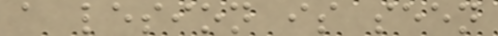a lesion is seen
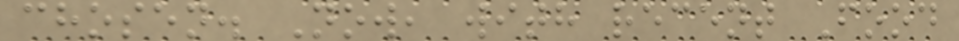chosen. Now, with recent Food
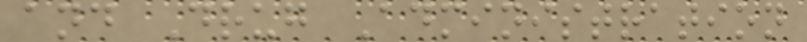and Drug Administration
